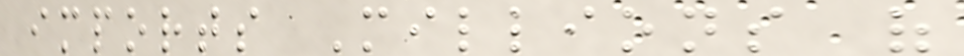imports Millions of
